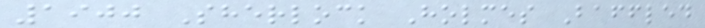1900 Sherlock Holmes Baffled
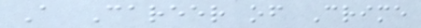A Career of Crime
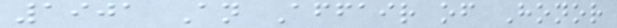1901 An Affair of Honor
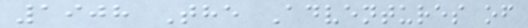1908 The Adventures of
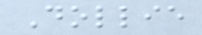Dollie
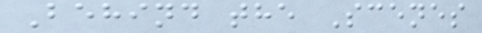Behind the Scenes
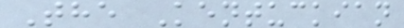The Kentuckian
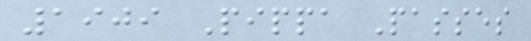1909 Pippa Passes
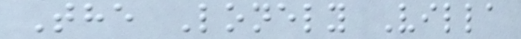The Lonely Villa
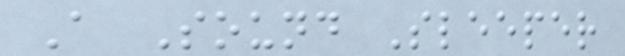A Sound Sleeper
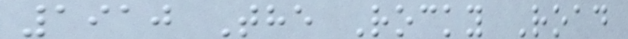1910 The Rocky Road
